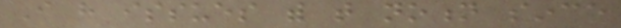I have issues with that notion since
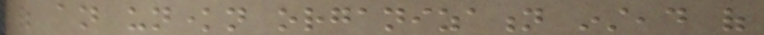of an unknown organization instead of
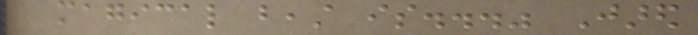a magical beast is..." Jared
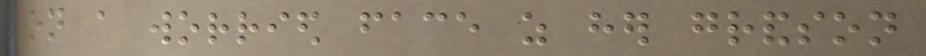on a worried face as her grandson
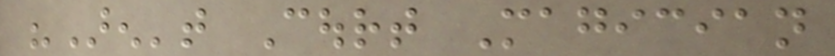"Aren't Court Magician
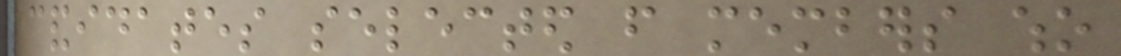candidates selected from members who
